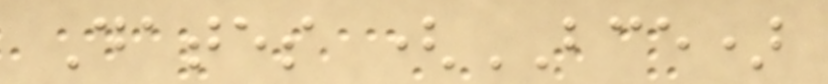Dates (BCE)
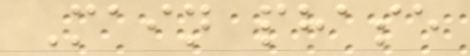Main phase
